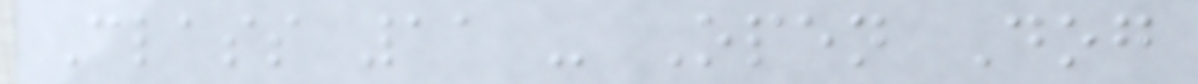Class 11 - Open Dog
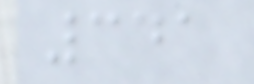341
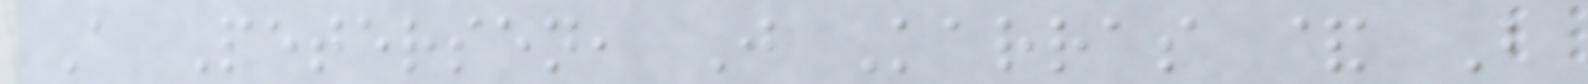A Petersen, J Karras & B
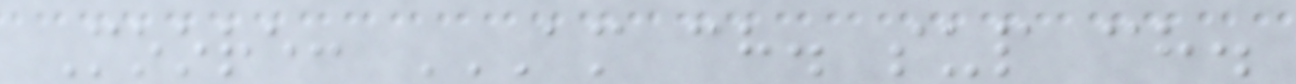Moore: AM CH. SUP CH.
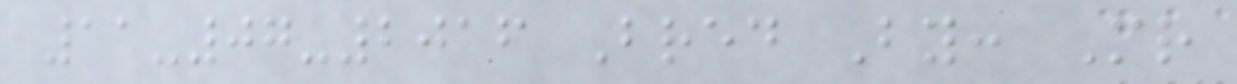11-07-2016 Bred By: Mr
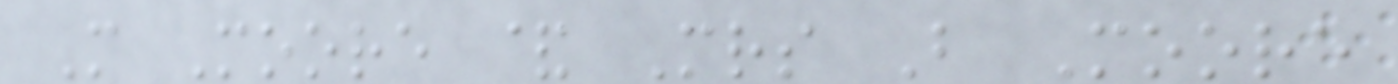M Moore & Mrs B Moore
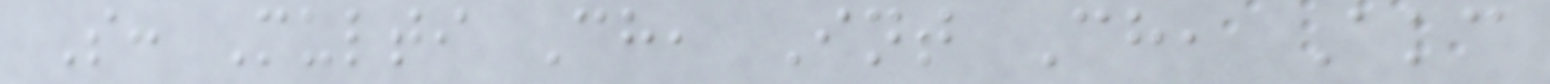S: Multi Ch, Int Ch, Akc
